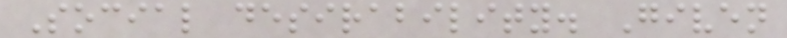Social desirability. Given
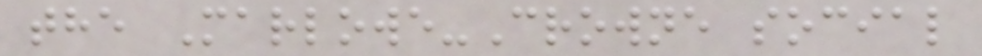the Marlowe-Crowne social
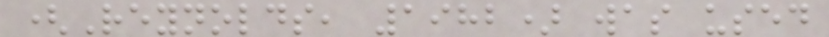(Reynolds, 1982) was used
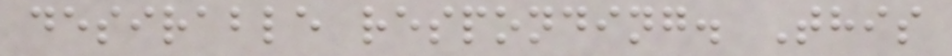desirable responding. This
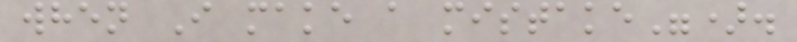when I make a mistake").
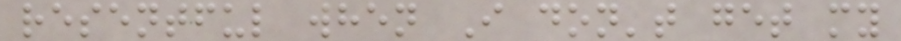resentful when I don't get my
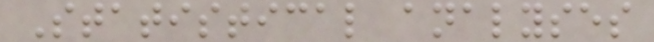Statistical analyses
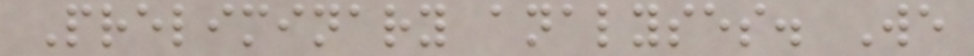Preliminary analyses. We
